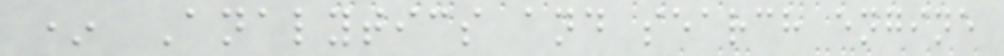* Analytics and search engine
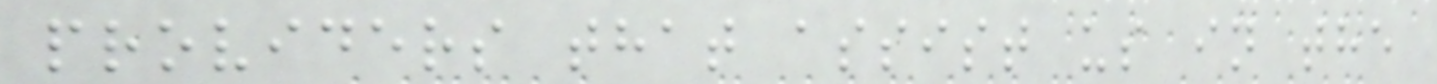providers that assist us in the
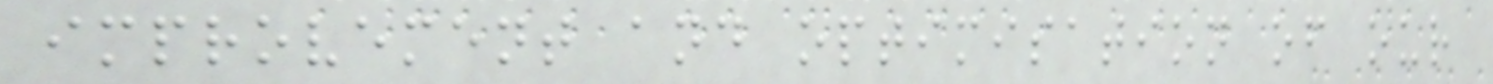improvement and optimisation of our
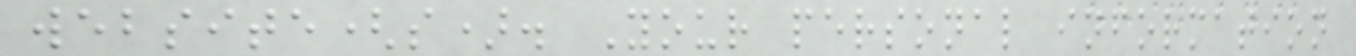website(s). Your personal information
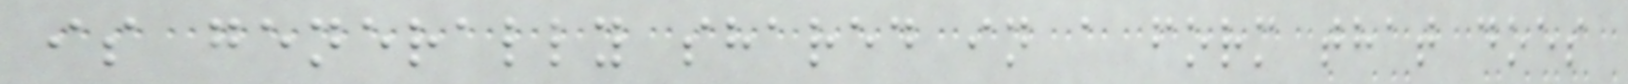is generally shared in a form that does
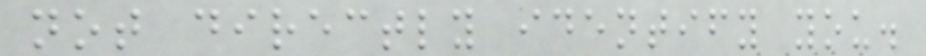not directly identify you.
